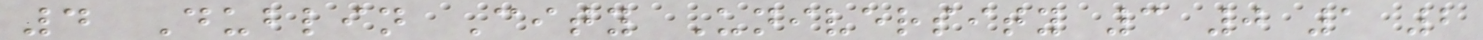4 Dublin City University 3 0 1 2
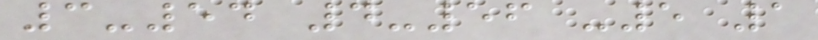3-54 4-56 -5 1
